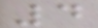4
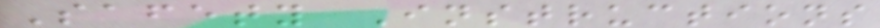Safety Instructions
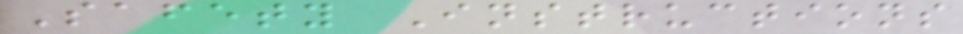Safety Instructions
